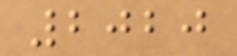2020
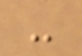-
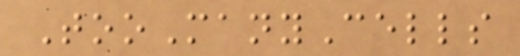TooManyCells
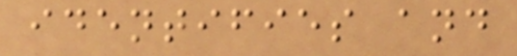identifies and
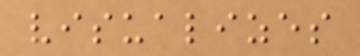visualizes
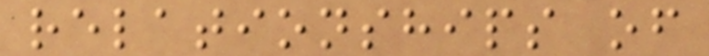relationships of
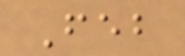Feb
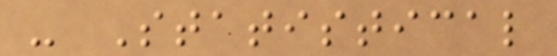- Statistical
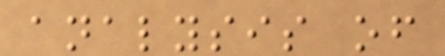analysis of
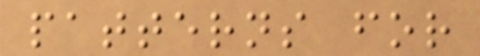patterns for
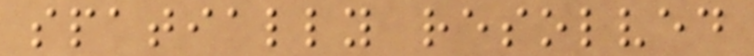spatially resolved
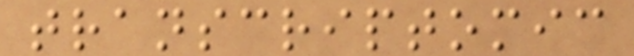transcriptomic
